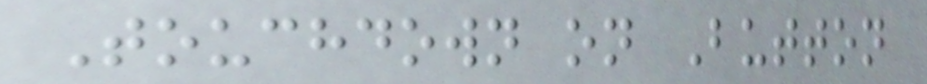Touchdown on Button
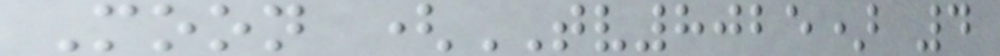Moon (TV8025) 4
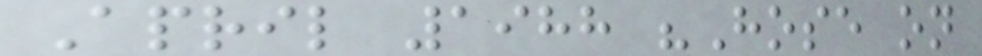April 1988 "Hose on
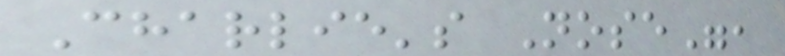Charlie's Nose",
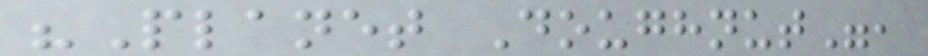"Planet Doughnut",
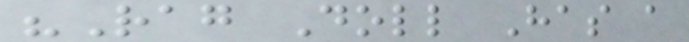"Rag Doll Has a
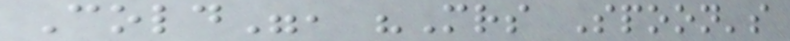Cold", "Mrs Spoon's
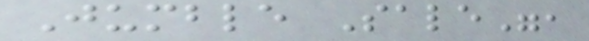Jumble Sale",
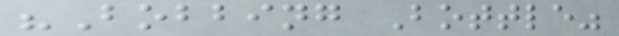"Bobbing Bottle"
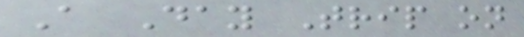A Day Trip on
